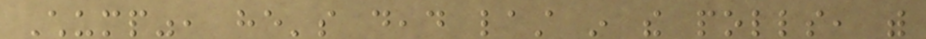Chump", he's dead last in the polls, with
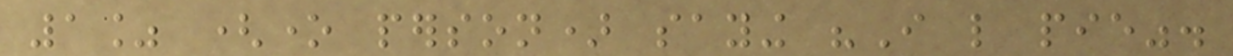1% (one person) saying "I like pie".
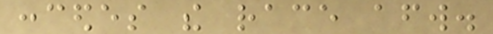concedes the race afterward.
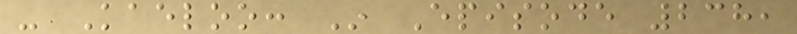- Kaeloo: In Episode 238,
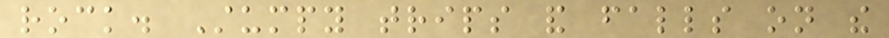rock. Stumpy trips and falls on the
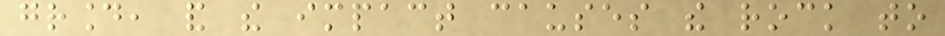ground, and the impact causes the rock to
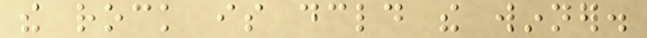the rock is declared the winner.
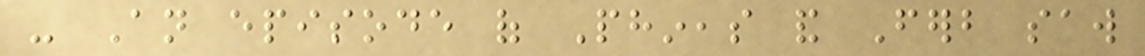- An episode of Phineas and Ferb saw
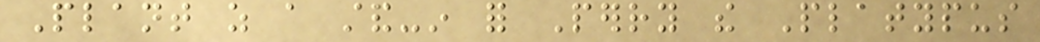Plant as a stand-in for Perry the Platypus
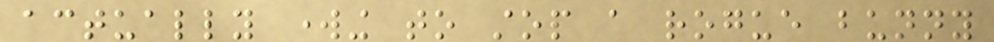actually working to stop a rogue bunny
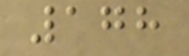178
